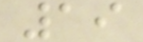19
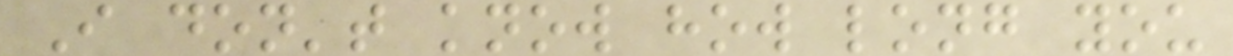I don't know how long you
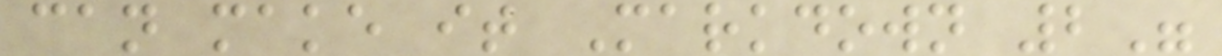can make it Markdown 2"
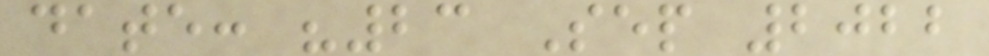date: "23 Sep 2022
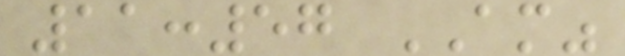11:57 AM"
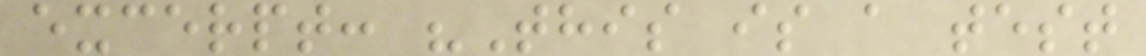excerpt: "This is a test
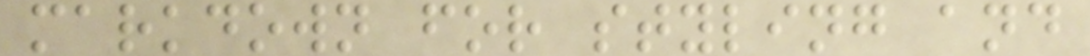markdown for styling and
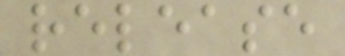release
